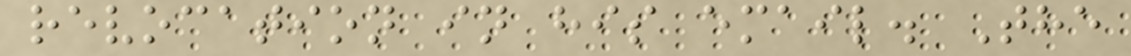revocation in his email. The
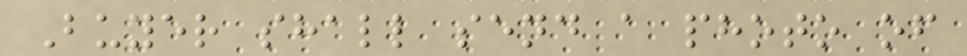Buyer shall send a photo of
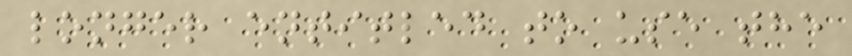longer entitled to use the
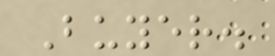Buyer.
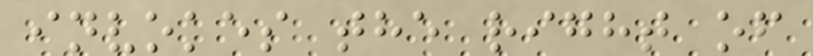invokes the right of
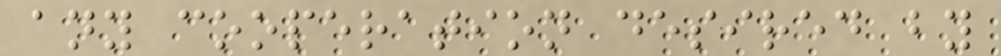any cooperation desired by
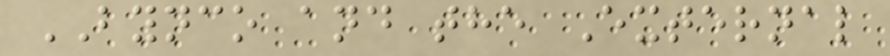BYNCO and the External
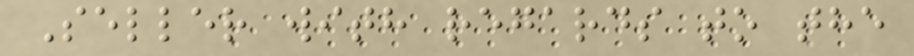Seller with regards to the
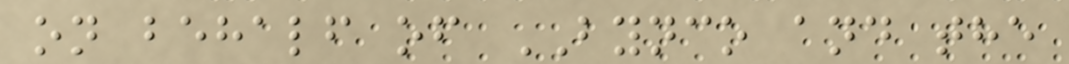on behalf of BYNCO and the
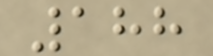188
